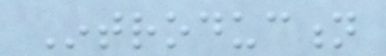Introduction
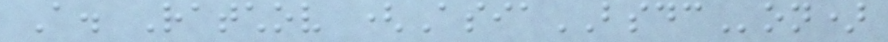A. Ratchov (AsiaBSDCon)
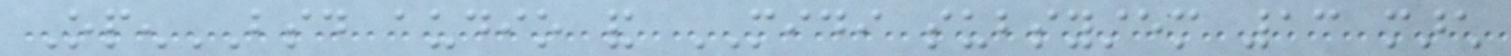OpenBSD audio and MIDI subsystem 13 march
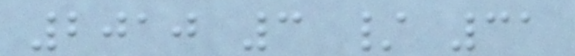2010 3 / 31
